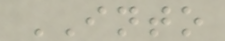INTO
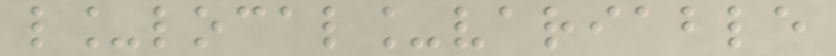l_local_variable
